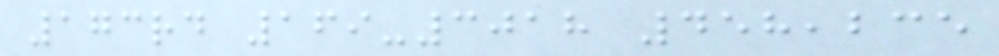173rd 169-3018 458,235
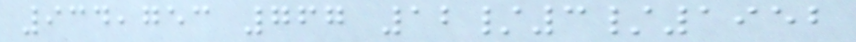934,753 767 12/3/1952
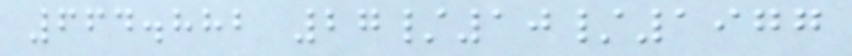664.882 27/10/1977
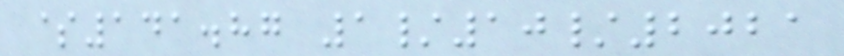$141.87 1/10/2021
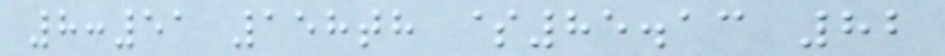8:51 158th $85.13 82
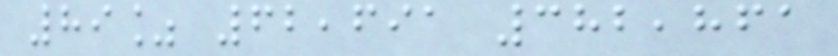89% 62,691 382,861
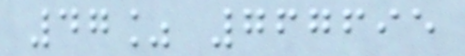47% 767695
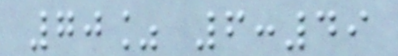70% 6:49
